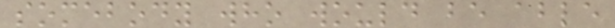somebody who would be able
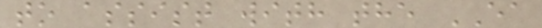to assist with the EA
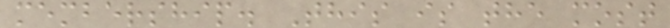membership. This is the most
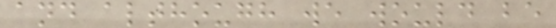and although we would be
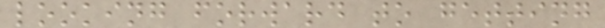looking forward to getting
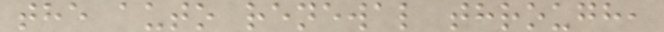the auto renewal through,
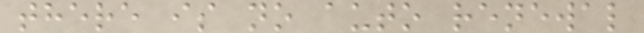there is no auto renewal
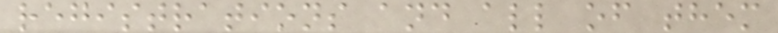registrations and all of them
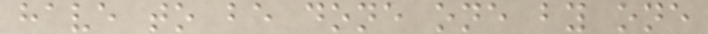have to be done one by one
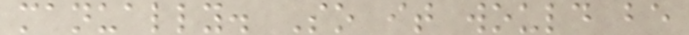manually. So it would be
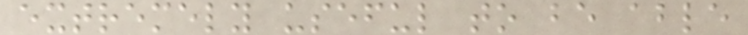extremely useful to be able
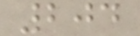204
